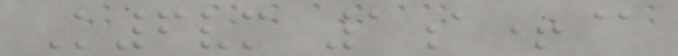K6vm 1a+@
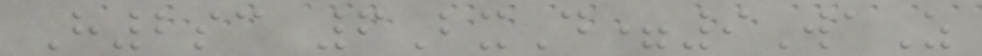H2sc 6BxD=9WaZ
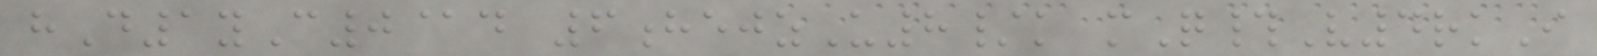hD1yC0@d 6hejzU8/k mQ#V4rkI
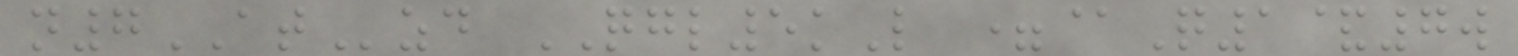n7ATzd QGL5kL =@Q1&7w
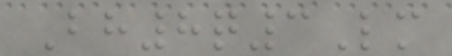Bh8q3Lm
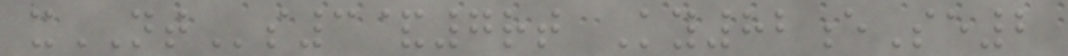xNTs3&7rt Ky82eSe2
